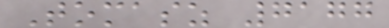Tomasz 7177
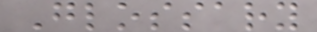Glossary
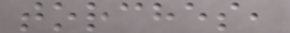torches,
